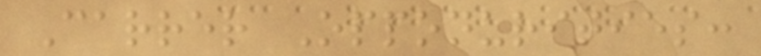Carrer Opponurities:
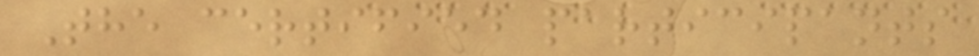The certified participants
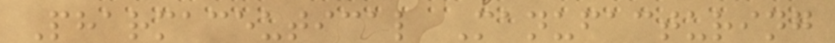Pharmaceutical Manufacturing
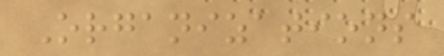Organizations
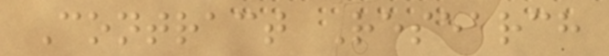Contract Research
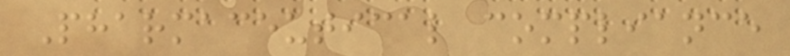Pharmaceutical compliance
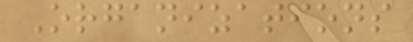Organizations
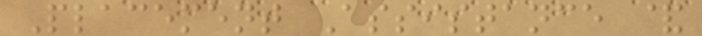Placement Assistance &
